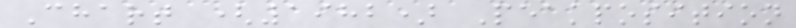Chart (1982) Peakposition
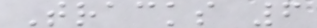Tracks 6
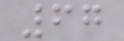67
